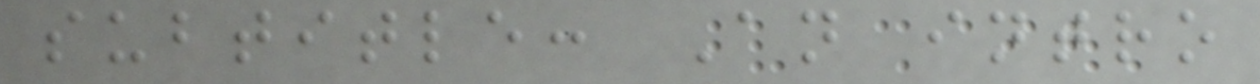subtitle: An intro
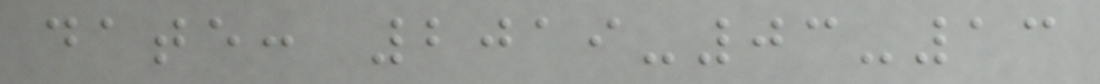date: 2019-03-13
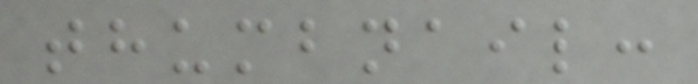thumbnail:
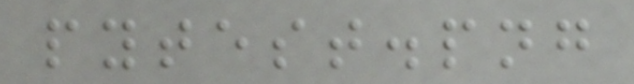pytest.png
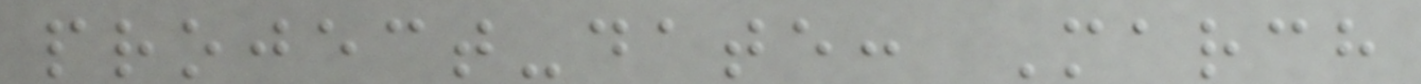project-date: March
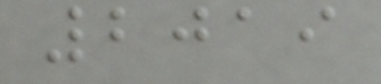2019
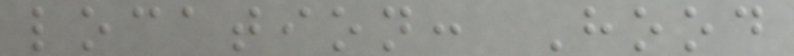location: Hood
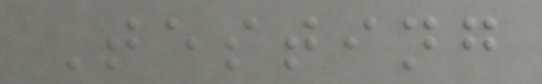Testing
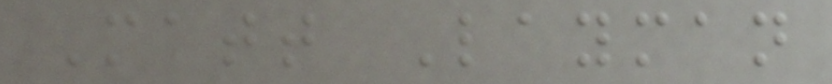Matt Layman
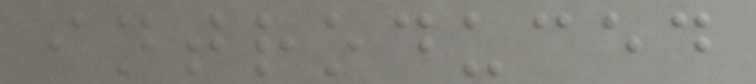introduced
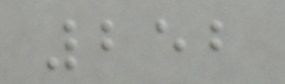252
